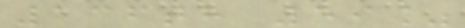136th 59%
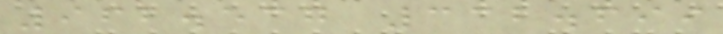962.537 332.699
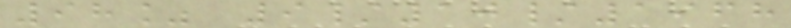98% 9/10/1968
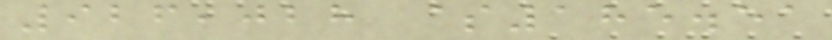926,028 $185.51
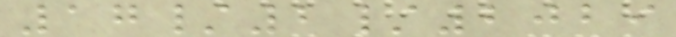17/2/2029
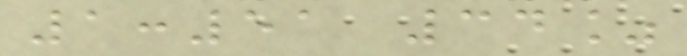1:51 34%
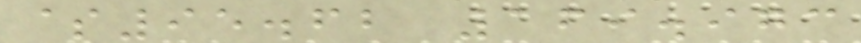$95.62 169.973
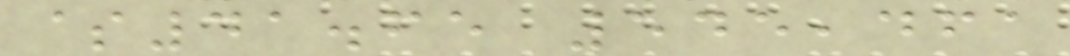$41.65 545,461
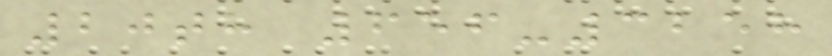20th 656-3258
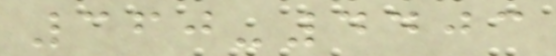360-4403
